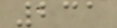231
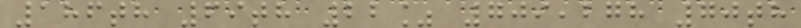186th 69th 22% 709,278 70th
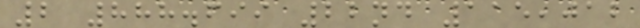2 888.699 22nd 115,012
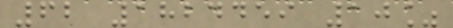62 1824459 10%
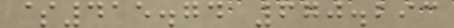$415.74 670.293
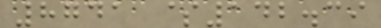8741 $142.39
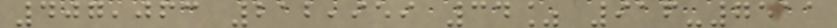407,063 212,959 34% 916-7511
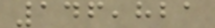146,821
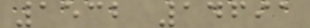1532 14691
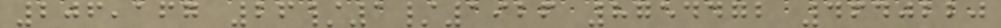206,167 26/1/1926 8754472 4640220
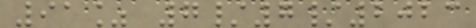91% 7/7/2023
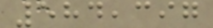584,397
